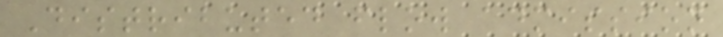Distributed flow admission
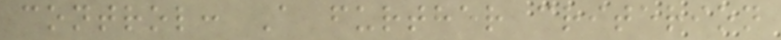control: A further criterion
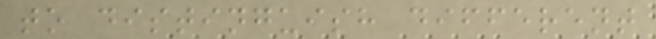to distinguish different
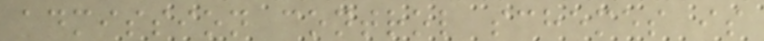admission control schemes is
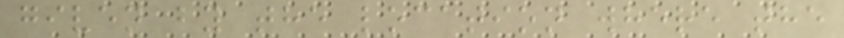given by the location where the
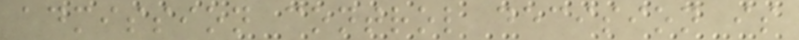admission control decision is
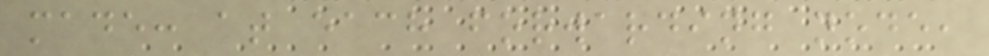made: at each forwarding node,
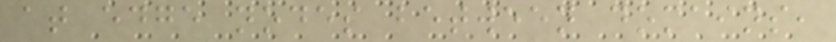at edge nodes between domains,
